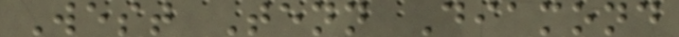West Tenn Diamond
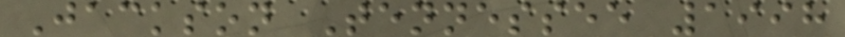Jackson Tennessee 1998
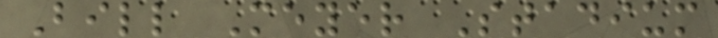Bill Meyer Stadium
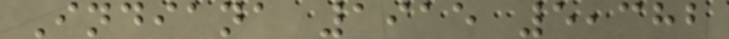Indiana 1915 5,382
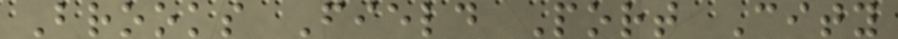Brooks Field Port City
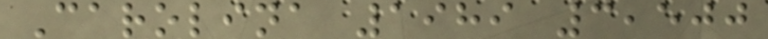Carolina 1989 3,500
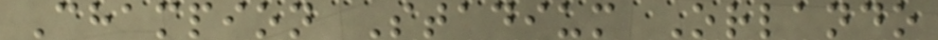Champion Stadium Orlando
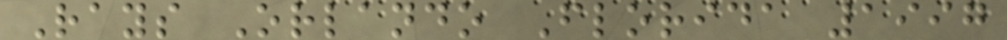Rays Orlando Florida 1997
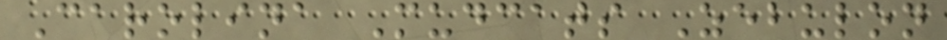Carolina Mudcats Zebulon
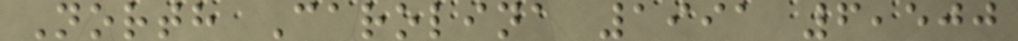North Carolina 1991 6,500
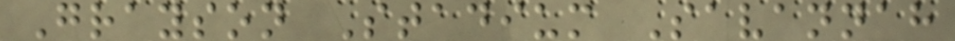Grayson Stadium Savannah
